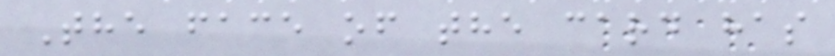The face of the card has
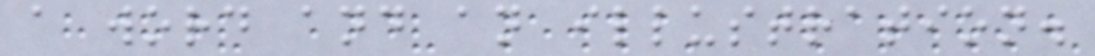a word and an illustration.
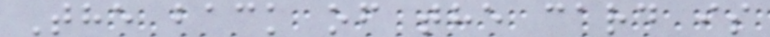The back of the card is
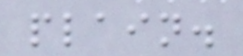plain.
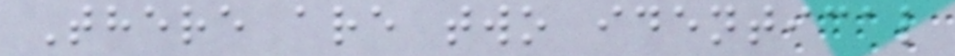There are two identical
